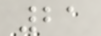21
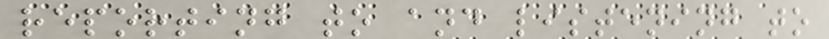reporting to and listening to
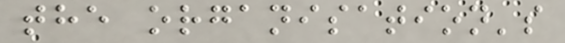the organisation's
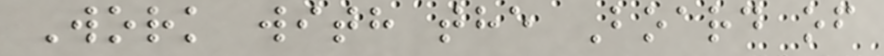Work with the Board of
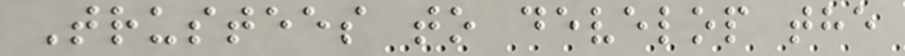Trustees to develop the
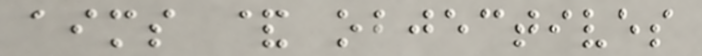aims & objectives
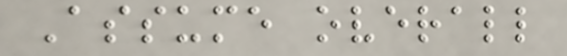Assume overall
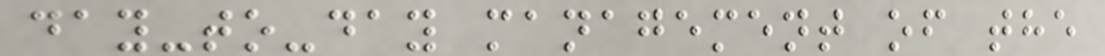day-to-day management of the
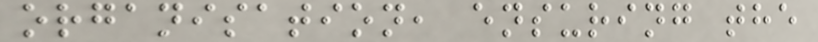organisation, ensuring the
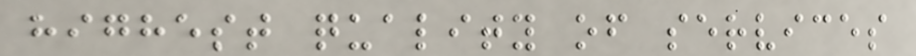highest quality of services
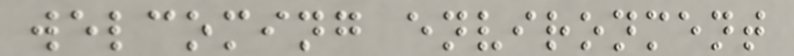welcoming environment
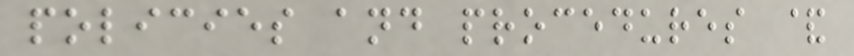policies and procedures &
